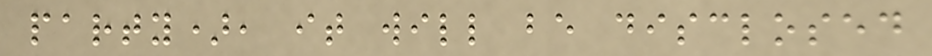party), it will be disclosed
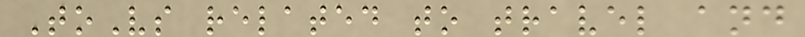ToVs related to travel and
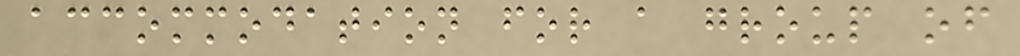accommodation for a group of
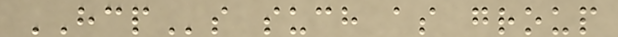HCPs such as group
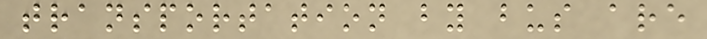transportation by bus are
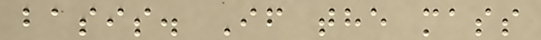basis. If the mass
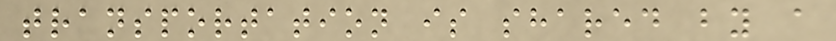transportation is shared by a
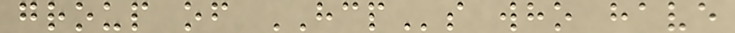group of HCPs who have
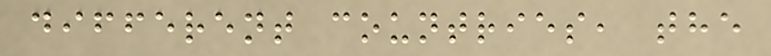different countries, the
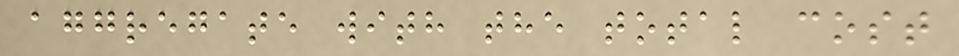aggregate with the total cost
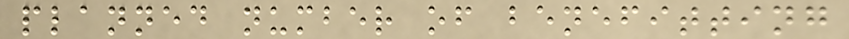planned number of benefitting
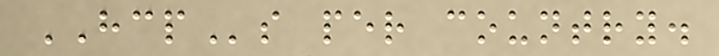HCPs per country.
